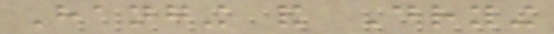Hanging and Drying
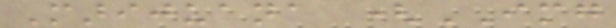Marijuana (IMG
